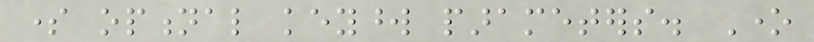some optional keyword parameters. One
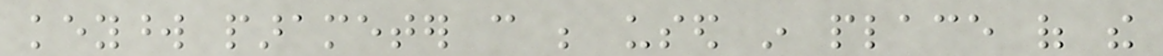keyword parameter can be used in place of the
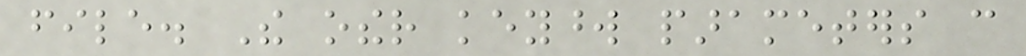file. The other keyword parameters can
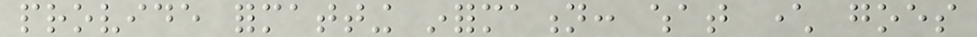provide formatting information: what character goes
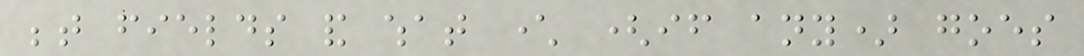between fields and what character (if any) goes
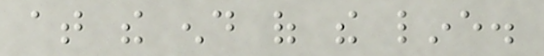at the end of the line.
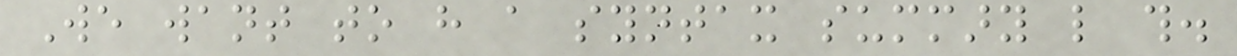We want to have a syntax summary like this.
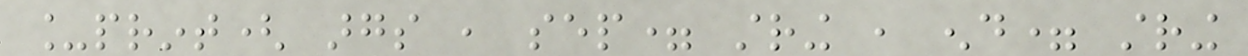_print( args , sep= string , end= string
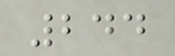244
